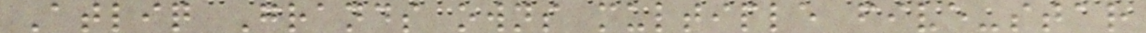Atliq Grands owns multiple five-star
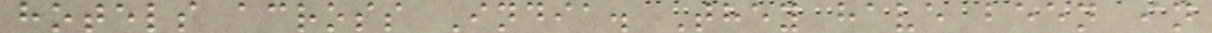hotels across India. They have been in
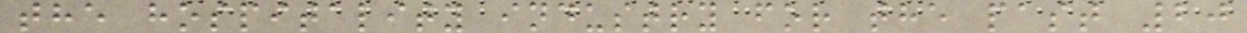the hospitality industry for the past 20
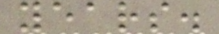years.
